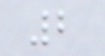2
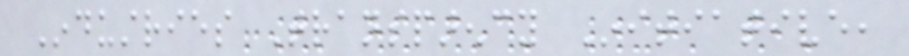Industries Transparency Initiative,
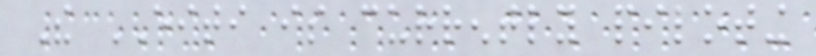The EITI is currently piloting
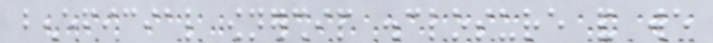beneficial ownership disclosure and we
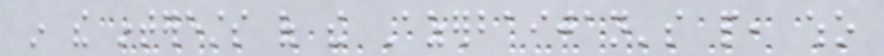in the interests of the Azerbaijan's people, who
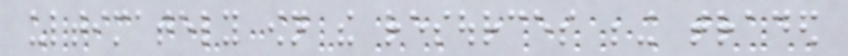ultimately own the resources being traded
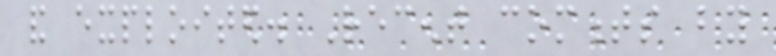and exploited. Recent comments by
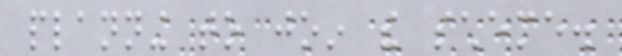planning to join the scheme.
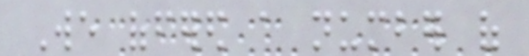We offered a number of
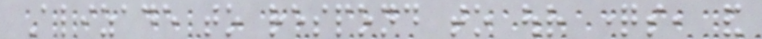Alizade to respond to our questions, and
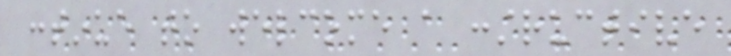continue to welcome a constructive
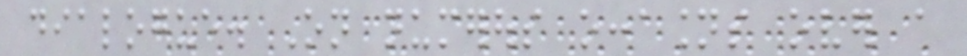dialogue. On numerous occasions over a
